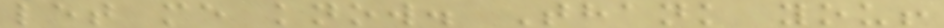let me know. Thank you!
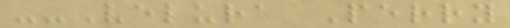--Velura Perry
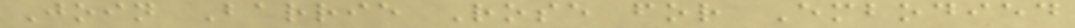Join Barrie Rose for Embodied
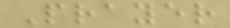Prayer
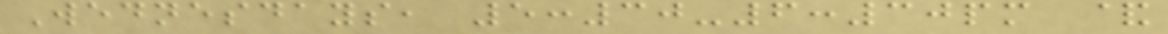Wednesdays, 5:30-6:30pm &
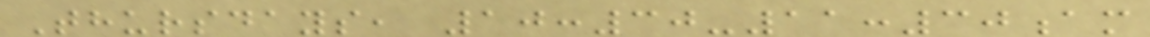Thursdays, 10:30-11:30am
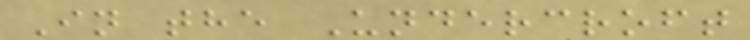In the Undercroft
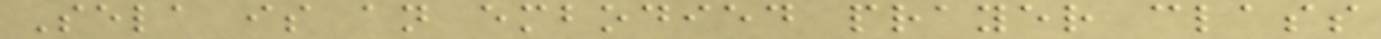Sela is an embodied prayer class
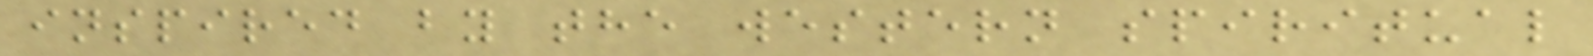inspired by the western spiritual
